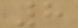8
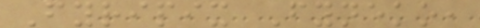Fyripix Fyneko,
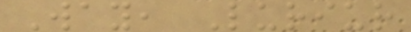Way, Luriur
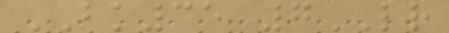BK35 7LR
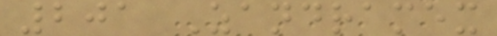201 Zandramex
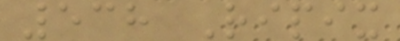538 Ripix
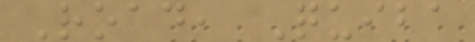Road, Quiba
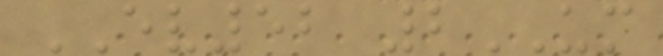EV52 2UM
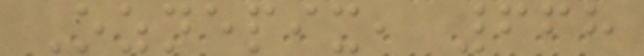Oznepix, 668
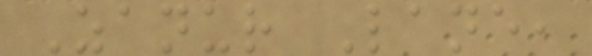Zanur Lane,
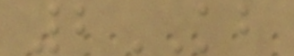2KB
